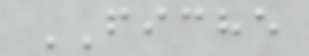FICHE
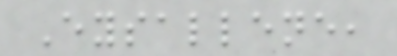Eysallene,
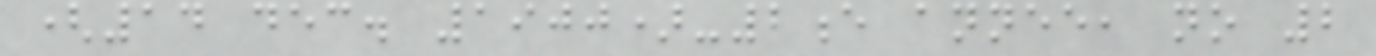(14 dec. 1900)-2e annee, no 2
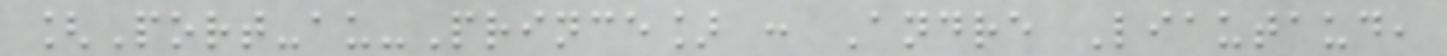[Port-au-Prince] : Andre Liautaud,
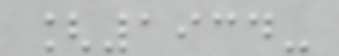[1934-
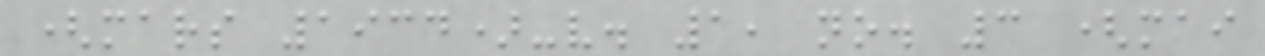(mars 1934)-v. 1, no. 3 (mai
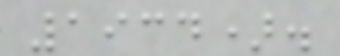1934).
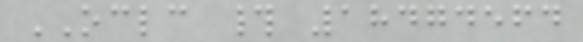OCLC # 18474564
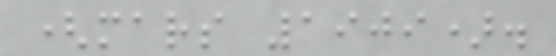(mars 1909).
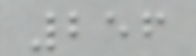256
